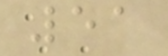51
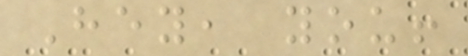Hey, you!
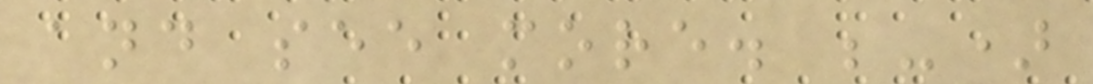and see more. ;-)
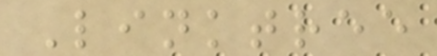Linktree
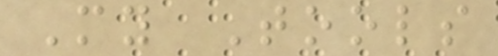My Tools
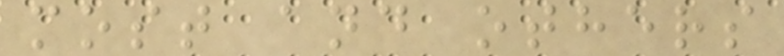most and others
